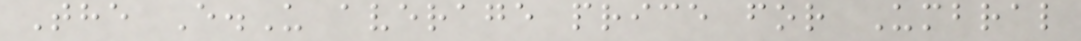The E.U average price for Umbral
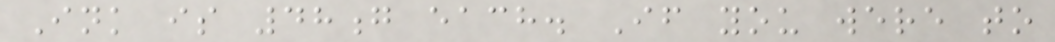Ink is 48g each. If you were to
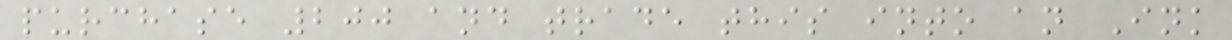purchase 200 and trade this into an Ink
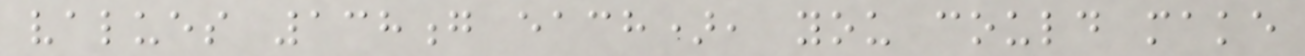values 138g each), you could make
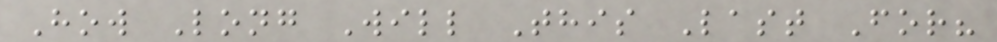How Long Will This Last For?
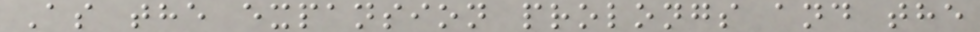As the expansion prolongs and the
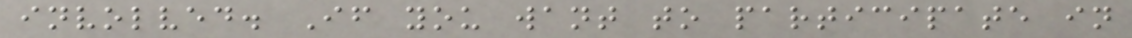involved. If you want to participate in
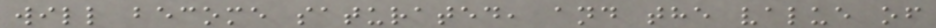will become saturated, and the value of
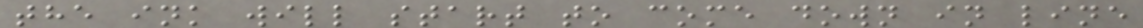the ink will start to come down in line
